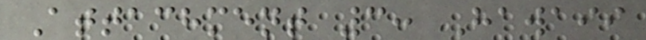Attachment 3: Hawaii
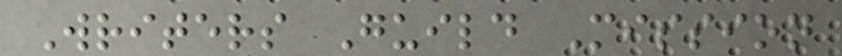Writers Guild Mission
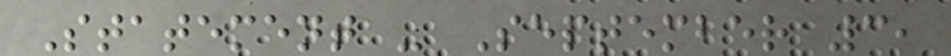Statement - September 3,
